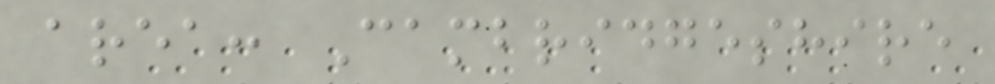area: Cambridgeshire
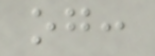og:
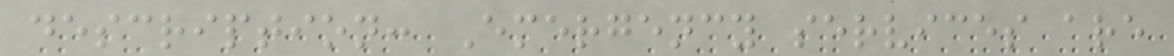description: Emergency services are
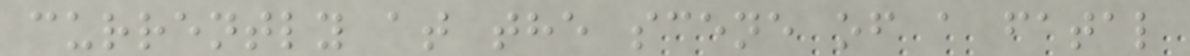currently at the scene of a fatal
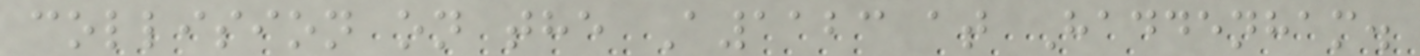collision on the A1123 at Haddenham.
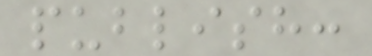publish:
